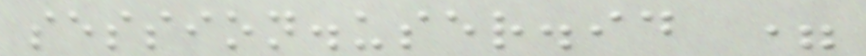session.user.id =
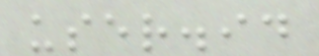user.id
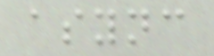async
